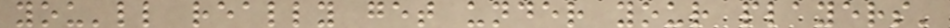you'll really get under your players'
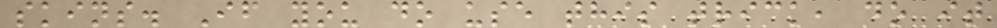skins. If you do use this trick, do it
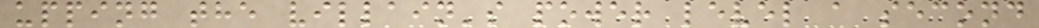upping the villain's power level a second
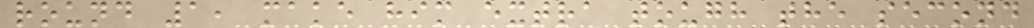round 1, make him extra tough the second
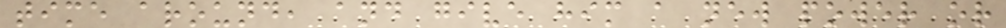time around, and give him a new power or
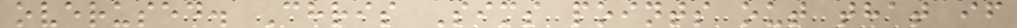overused. Chris Sims points out that if
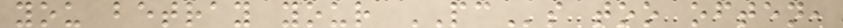you betray your PCs too often,
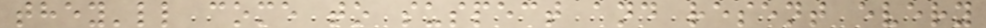they'll come to suspect and resent every
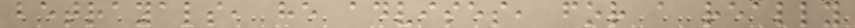betrayals, he advises, for a really
